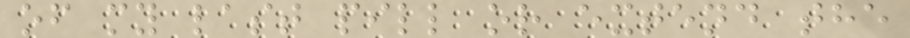of my last pill or extend the
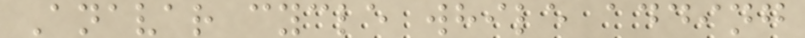Anavar cycle while adding
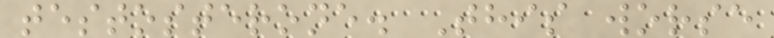testosterone. This worse
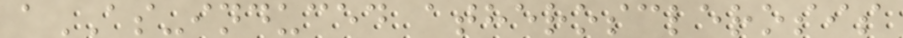aAS-induced atherosclerosis
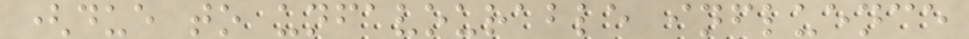(due to unfavourable influence
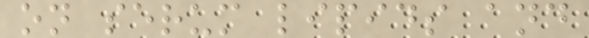on serum lipids and
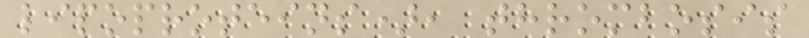lipoproteins), thrombosis
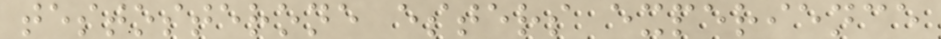testosterone esters experience
